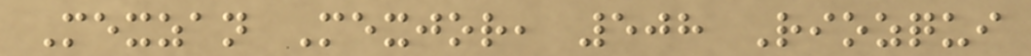Mexzan Mexjor, 508 Riozqui
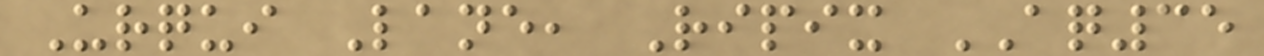Urqui Lane, Ripix AQ35
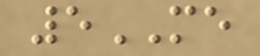5ME
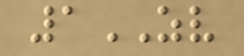1ZV
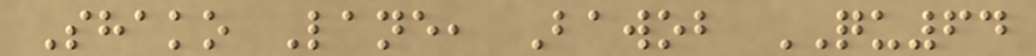Shako Lane, Bawob QU64
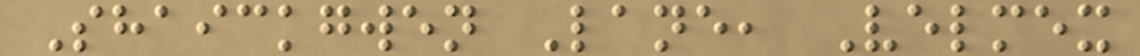Shaickgwen Lane, Velmex
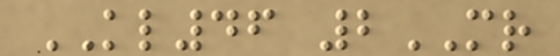KL46 2MR
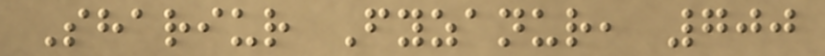Shariur Fyzanur, 700
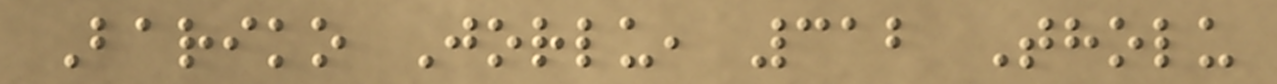Bariko Jorlu, 312 Tholu
